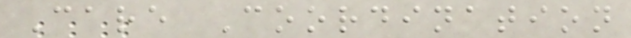Care Coordination
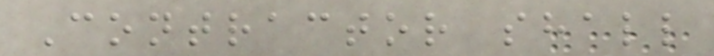Contractor shall
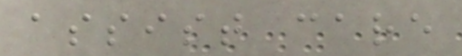assist care
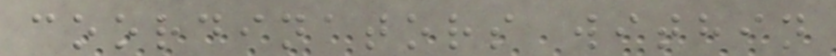coordinators within
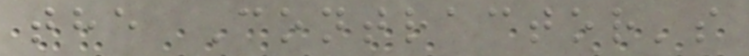the Contractor's
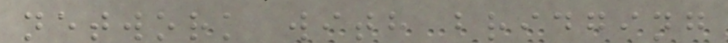network with bridging
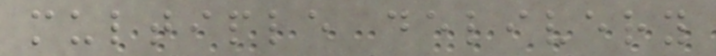multiple delivery
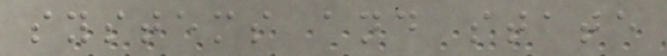systems and state
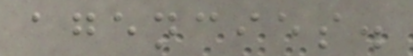agencies.
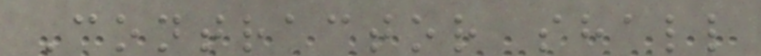Contractor shall
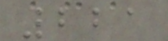221
